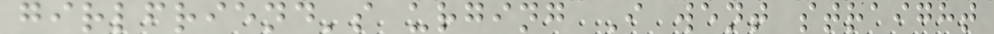girlfriend's urging I went straight
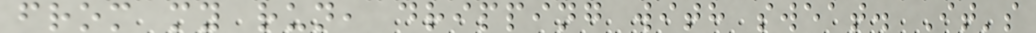from my run, dripping with sweat. It's
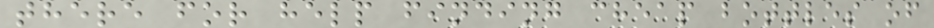there for help finding cheap bottles of
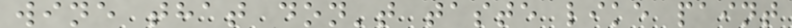wine that don't taste like paint
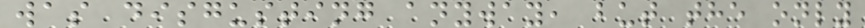was disgusting anyway, but the only
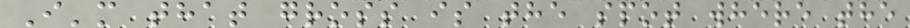I'm that gross is the spot where the
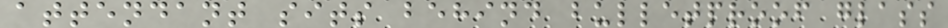attendant sits behind bulletproof glass
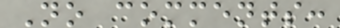No comments:
